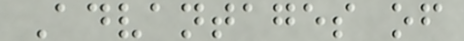Advantages of
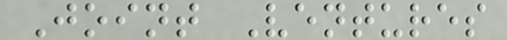Joint Ventures
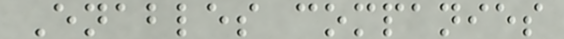Enables companies
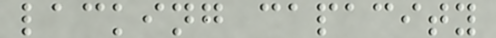lacking capacity
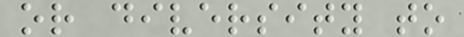or diversity to
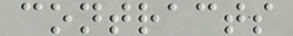contracts
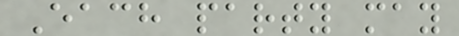Each party may
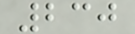230
